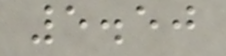5.50
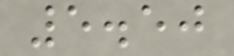5.50
